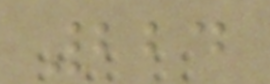224
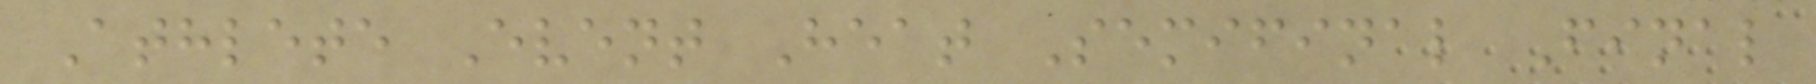Athlete Event Heat Semifinal Final
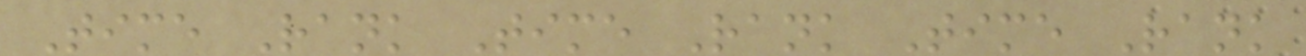Time Rank Time Rank Time Rank
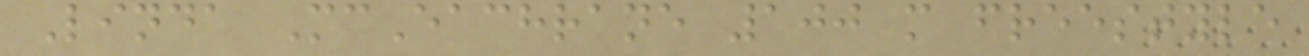Linda McEachrane 100 m freestyle
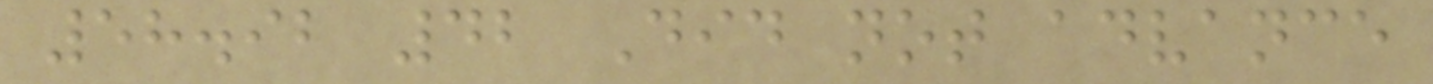58.92 42 Did not advance
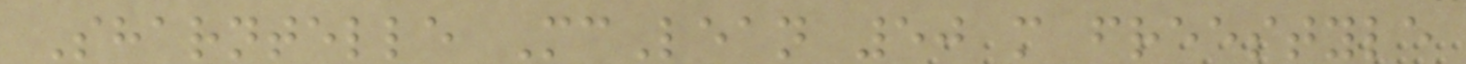Sharntelle McLean 50 m freestyle
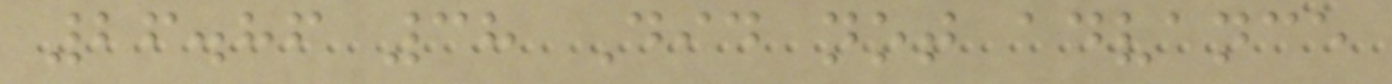26.86 38 Did not advance
